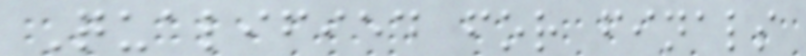Qualified for finals
